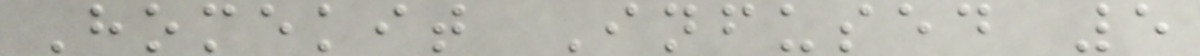Homekit Infused 5
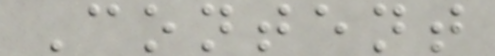Content
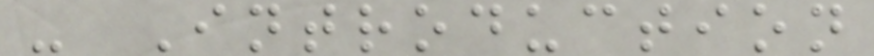- Introduction
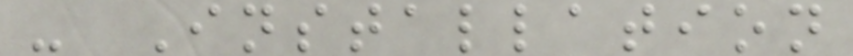- Installation
